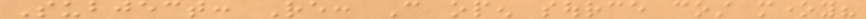Subject: Re: Can open source cost money?
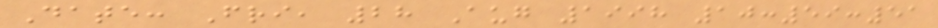Date: Fri, 28 Aug 1998 10:59:51
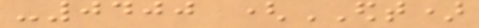-0400 (EDT)
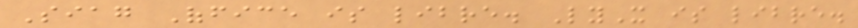Siag Office is libre. LyX is libre.
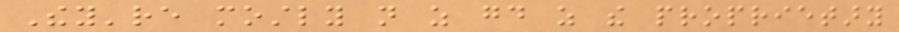They're mostly not as good as the proprietary
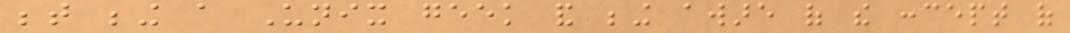between being a Unix geek and being aware of the concept of
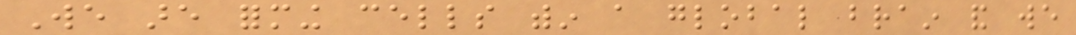We are forming cells within a global brain and we
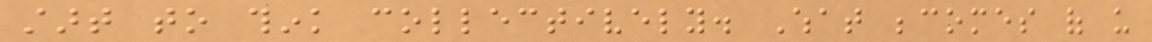start to think collectively. What becomes of us
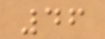46
